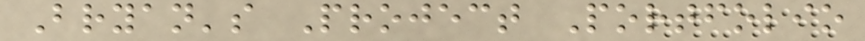Bryan's Project Portfolio
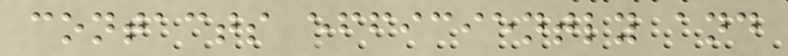contacts efficiently and
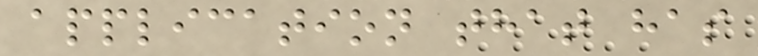application that has
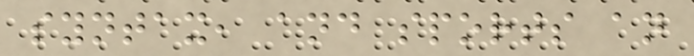syntax, and sports an
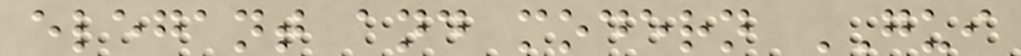elegant and modern GUI
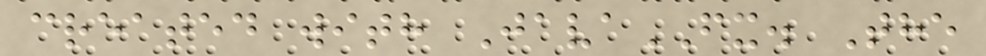created with JavaFX. The
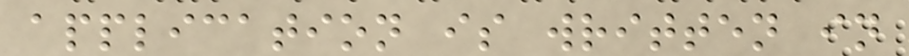application is written in
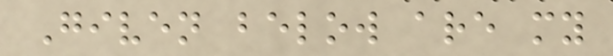Given below are my
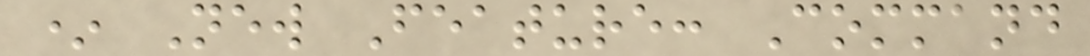* New Feature: Command
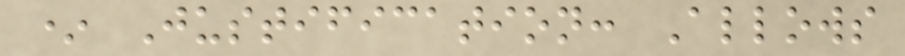* Justification: Allows
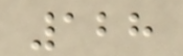128
